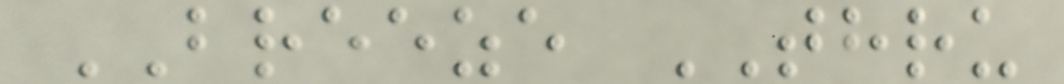BREEZE THRU
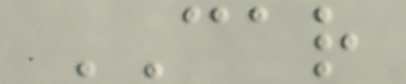CAR
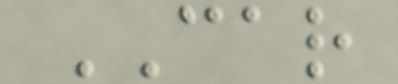CAR
